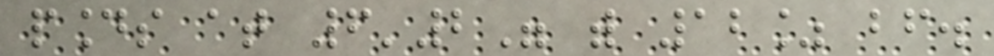pounds at 6'2" with 12% bf.
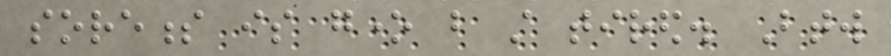soreness is gone but still tired. Btw
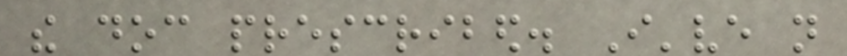the doc prescribed. I've not
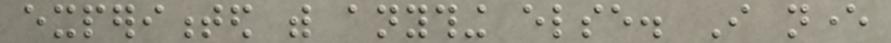experimented with anything else. I never
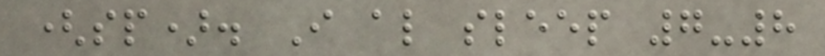(sp). I also sleep 7-8
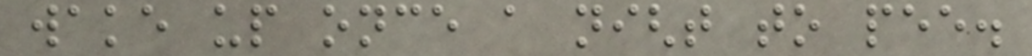wake up once a night to pee.
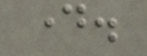day.
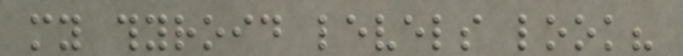my thyroid levels look?
